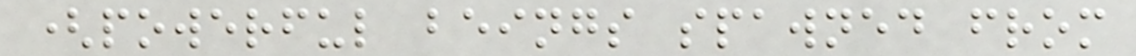(powerful beings spawned from
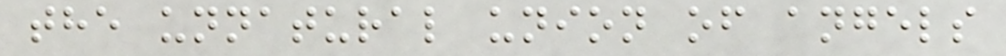the unnatural union of angels
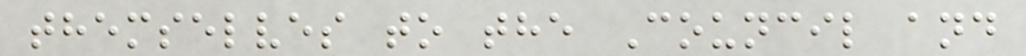themselves to the Council and
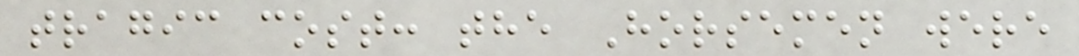tragic cost: the Horsemen were
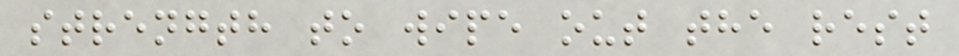strength to wipe out the rest
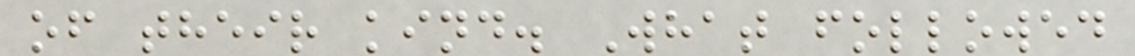of their kind. What followed
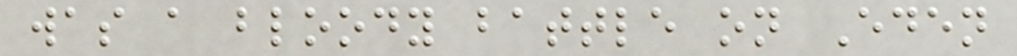was a bloody battle on Eden
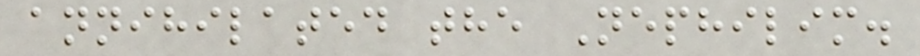annihilated the Nephilim.
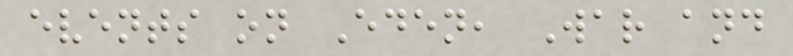events on Eden, War and
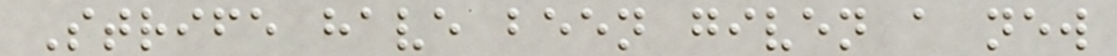Strife have been given a new
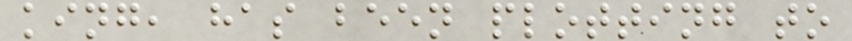king, has been plotting to
